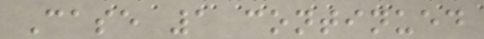Case 1 continued
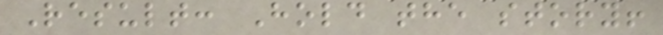Result: Hold the story!
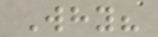Why?
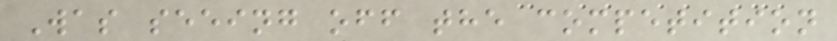Was seeing off the competition
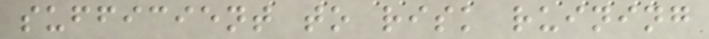sufficient to risk ruining
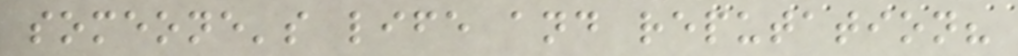someone's life and reputation?
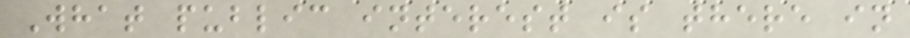What public interest is there in
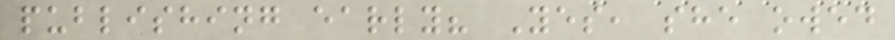publishing early? Yes, she owed
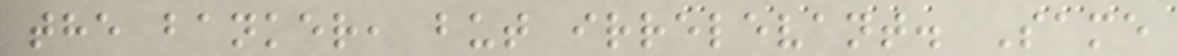the banker, but irrelevant. Same
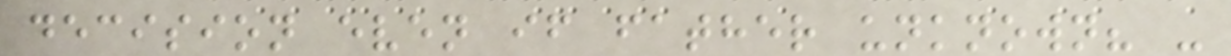decision even if father unknown? -
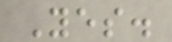Yes.
